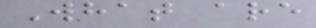What are
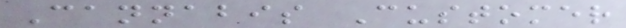Cannabis Customer
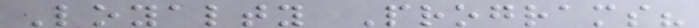Loyalty Programs?
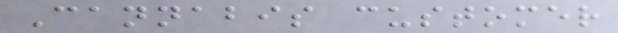Cannabis customer
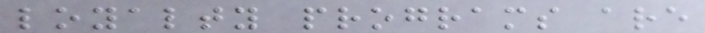loyalty programs are
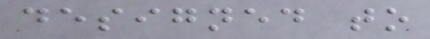designed to
